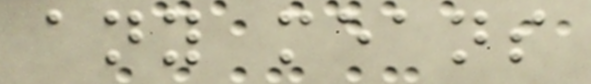any means
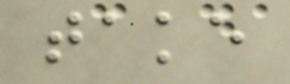take
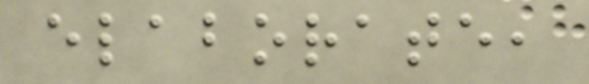elaborate,
